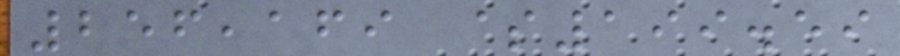256,169 $199.59
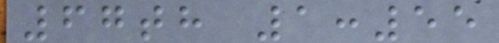67th 1:55
